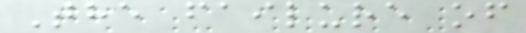The failure of
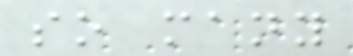so many
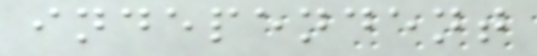independent
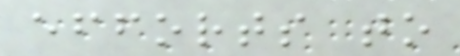efforts to
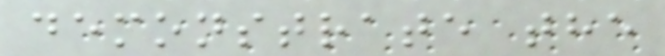demonstrate the
